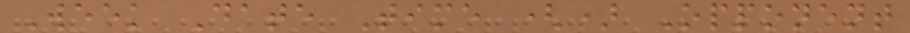Week Date Time () Opponent
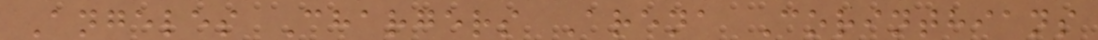Angeles Chargers Arena Corinthians
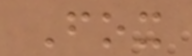Fox
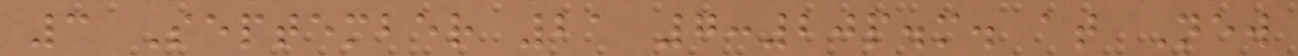3 September 21 7:20p.m. at New
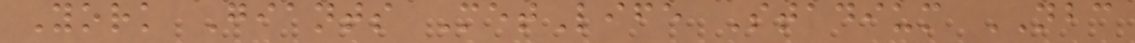York Giants MetLife Stadium NBC
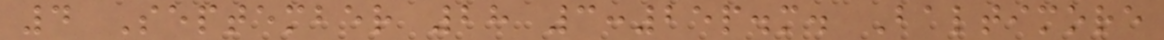4 September 28 3:25p.m. Baltimore
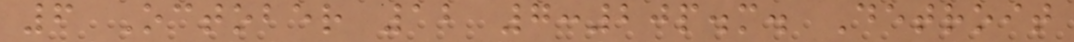6 October 12 7:20p.m. Detroit
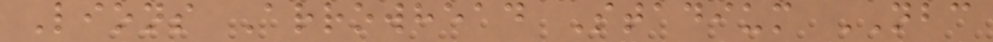Lions Arrowhead Stadium NBC
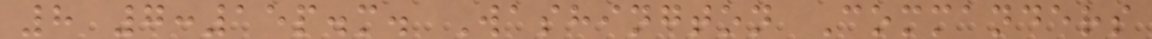8 7:15p.m. Washington Commanders
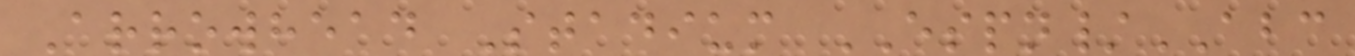Arrowhead Stadium ESPN/ABC
